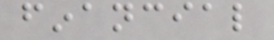financial
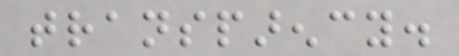transparency.
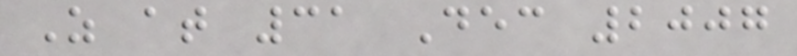As at 31 Dec 2007
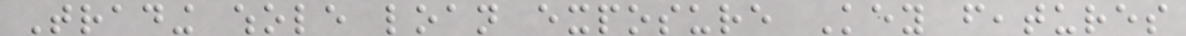Trading whole loan exposure Key features
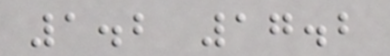1.2 17.2
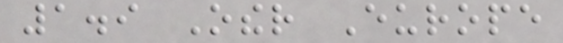1.9 Other Europe
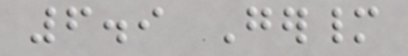6.9 Germany
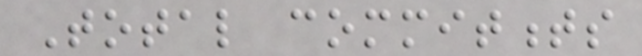Total commitments
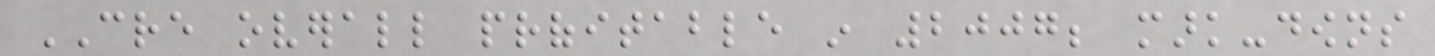CRE overall profitable in 2007; mark-downs
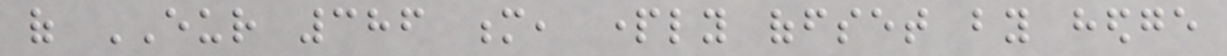of EUR 386 m, partly offset by hedge
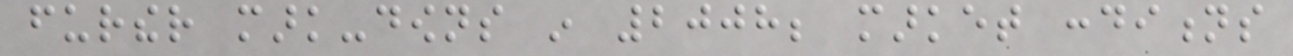further mark-downs in 2008; market conditions
